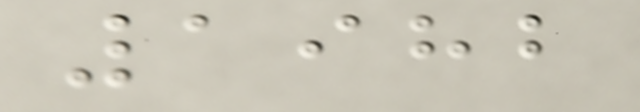1982
